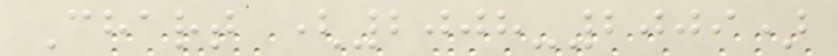Chart (2008-2009)
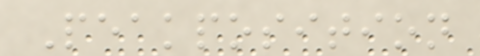Peakposition
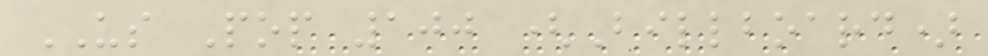US Pop 100 (Billboard)
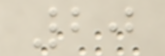20
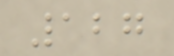127
